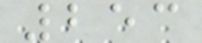253
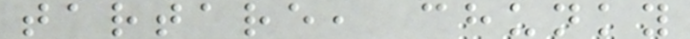tartare, chunky
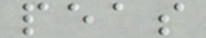peas
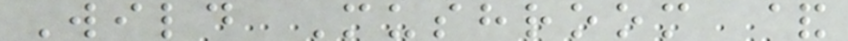Wild Mushroom &
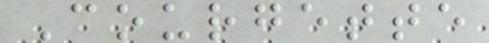Courgette
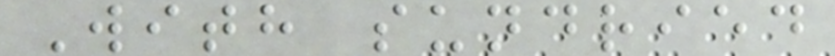With sundried
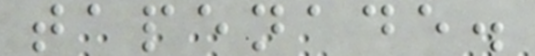tapenade.
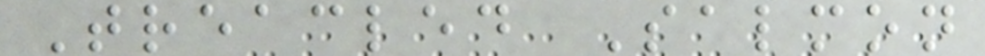Treacled Salmon
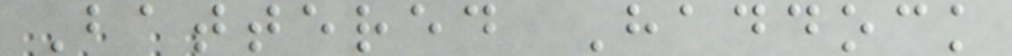Battered Haddock
